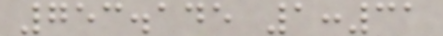753.145 1:31
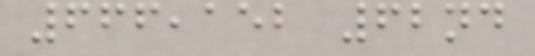666,152 62nd
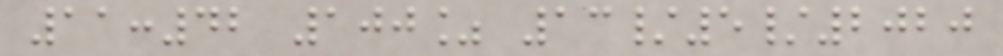11:42 100% 13/5/2020
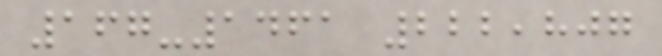167-1461 222,807
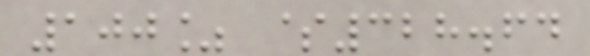100% $328.64
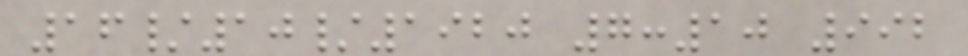16/10/1920 7:10 992
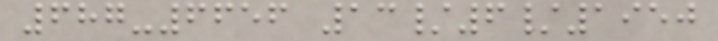687-6656 13/6/1950
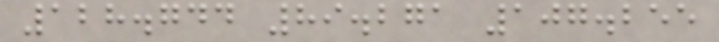128.744 89.271 107.255
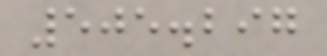505.297
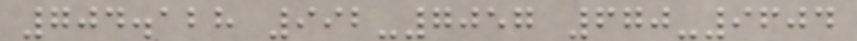704.128 992-7057 670-9604
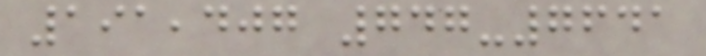191,407 747-7641
